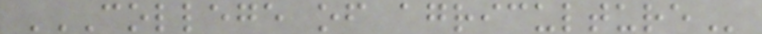COLLEGE OF AGRICULTURE
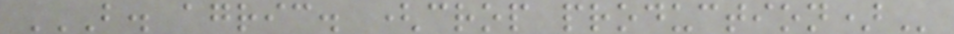B. AGRIC. (CROP PRODUCTION)
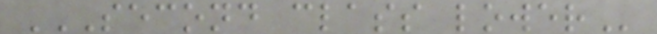SECOND CLASS LOWER
